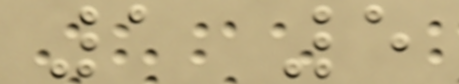1 5
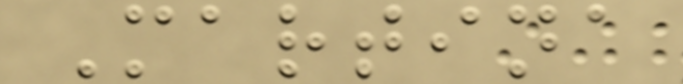Martina
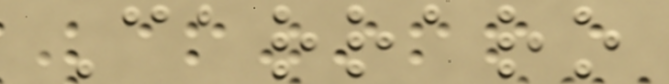Carraro
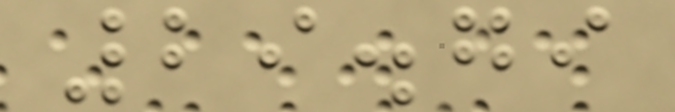29.79
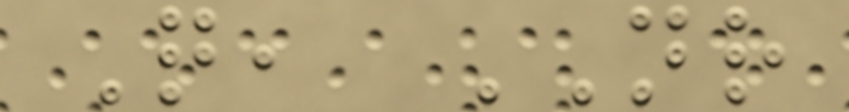Q, NR
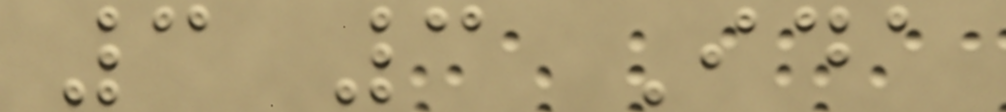3 3 Ida
